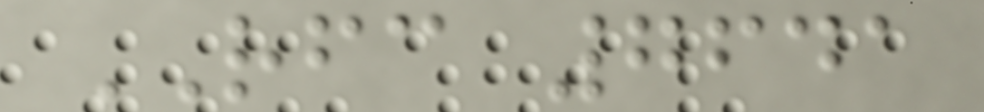RFC 7641
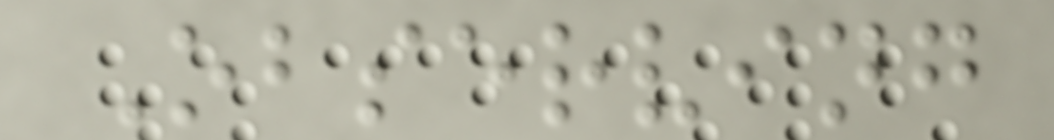Observing
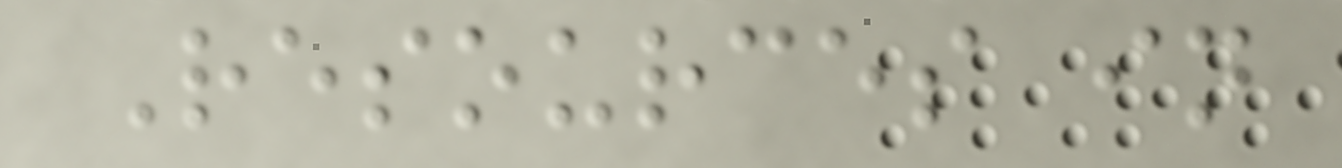Resources in
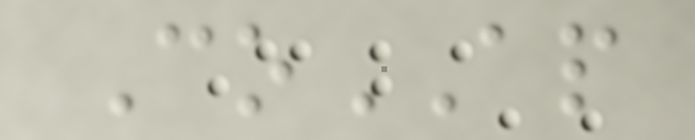CoAP
